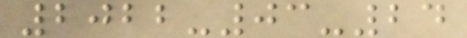2022-03-24
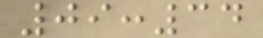09:34
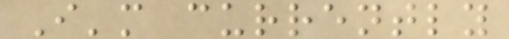I'm currently
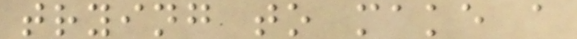trying to make a
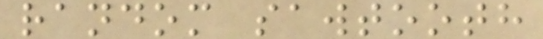random sawtooth
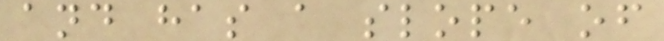and has a slope of
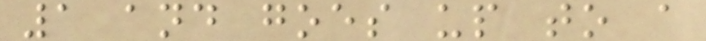1 and goes up to a
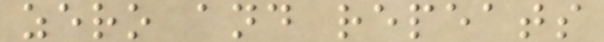zero and repeats
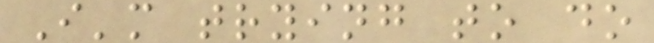I'm trying to do
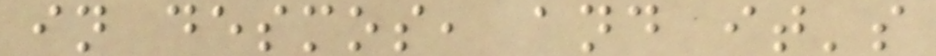in desmos, and it's
